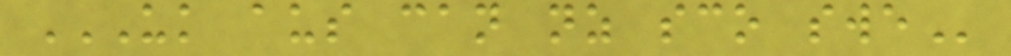UK AUS CAN NZ SCO SWE
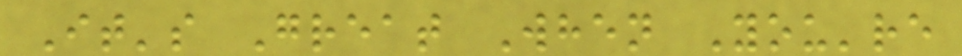It's Great When You're
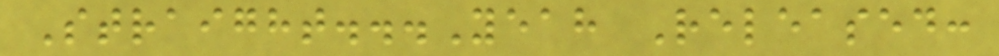Straight...Yeah Released:
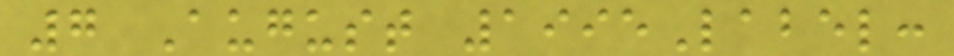7 August 1995Label:
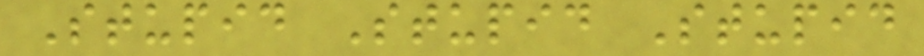Stupid Stupid Stupid
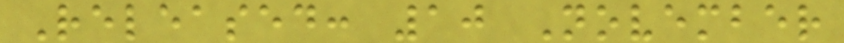Released: 10 November
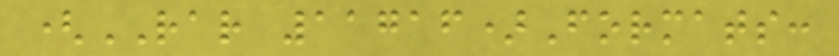(RAR 11716)Formats:
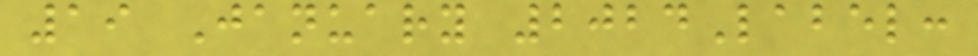19 January 2024Label:
